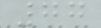77
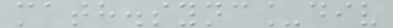math.sync_div
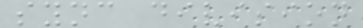sync division
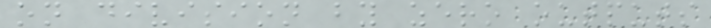on division by zero outputs
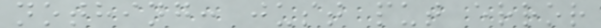nothing: just put error
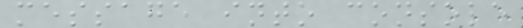message into console
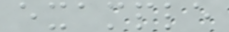example
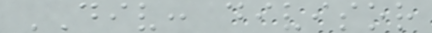DIV: divisor
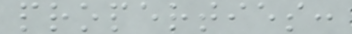properties:
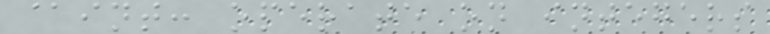@int: operate on integers
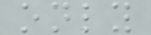only
